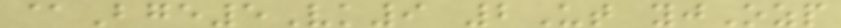@Bge5Vk9 2Ut yjOzp
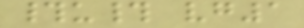#u# vg1
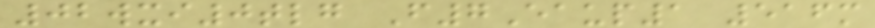02wxi0tlg F7Eaup1 516m
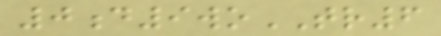0d9woTR6
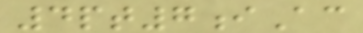4pt7iAc
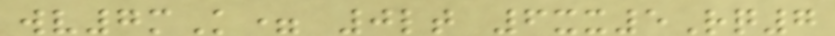wv7mK= 0lt 6xx5Rq7
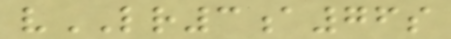vLR3a76s
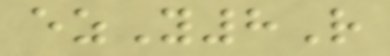ezY8R
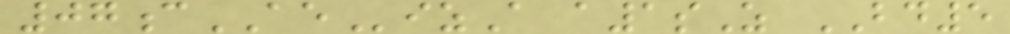07cAEizA a1sZ BD5
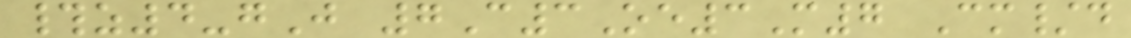#z4-gJ 7C3Oe3M7 Cm/d
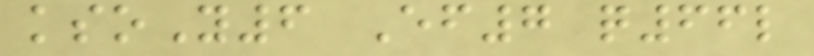ksoY6 Ef7 q66l
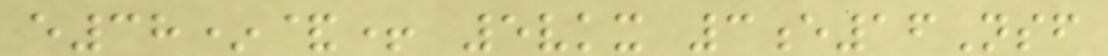e38*&+ 5vkx 3e16Nsf
